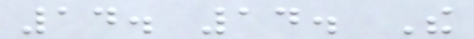14. 14. The
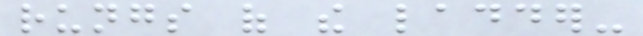rungs of the ladder-
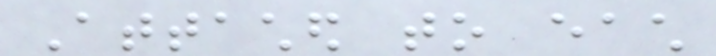Attached to each
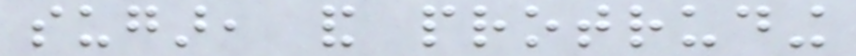sugar, and protruding
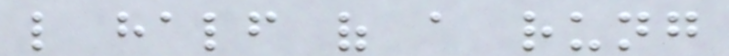like half of a rung
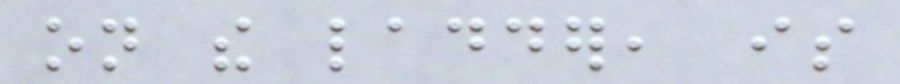on the ladder, is
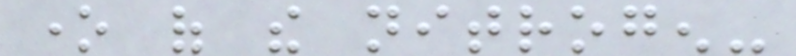one of the nitrogen-
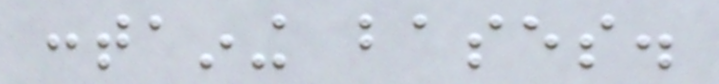containing bases.
